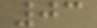03
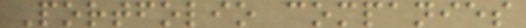Portfolio companies
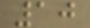10
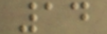14
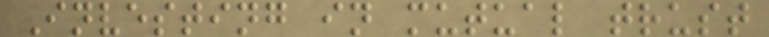Investing in mutual trust
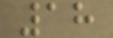18
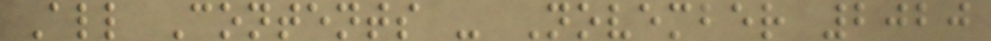All Contents - November 2020
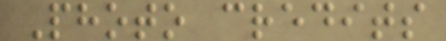Photo credits
